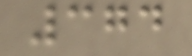374
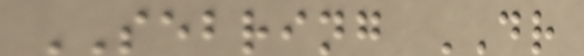SEBRING DR
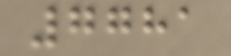7781
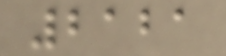2121
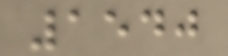1540
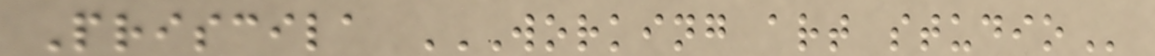Priscila WORKING ART STUDIO
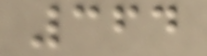364
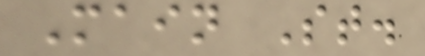Main St.
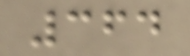364
